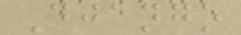Django
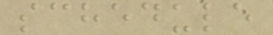schedule
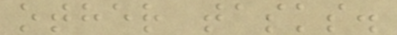other tasks.
